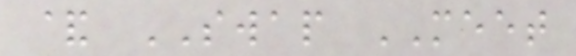& SWAP MEET
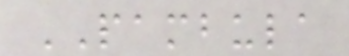PAMBULA
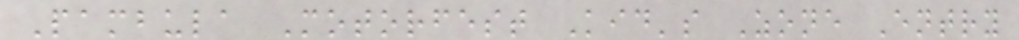Pambula Motorfest Kid's Zone Entry
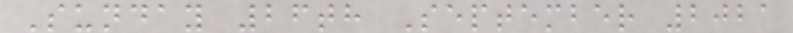Sunday 26th September 2021
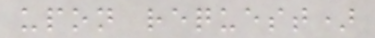upon request)
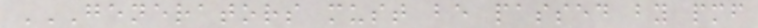GENERATORS MUST BE PASSED BY PMF
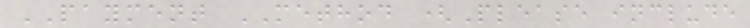PAYMENT METHOD (Please include
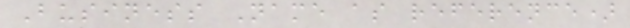Business Name as reference)
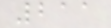211
